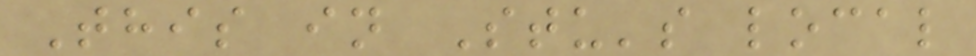This in Stu's local
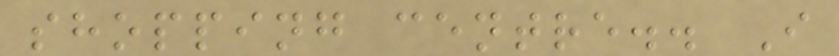shopping centre.. I
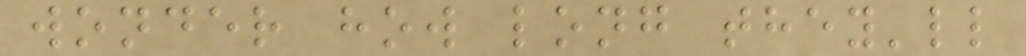wonder how long they'll
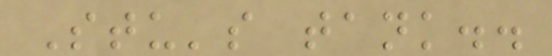Stu's tank..
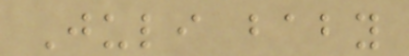Juli baby
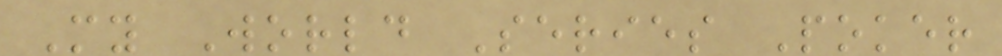My World Series Poker
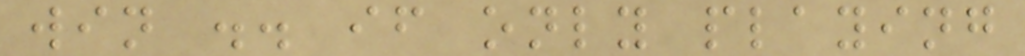win .. if only playing
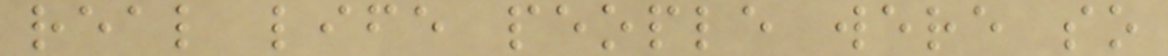real life people were so
